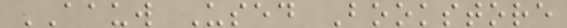AAUW Used Bookstore
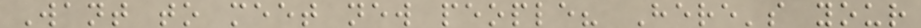Want to meet new people? Here's your
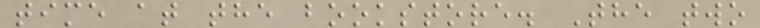time at the bookstore. The two
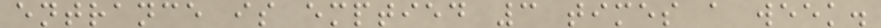entrance is emptied 3 times a week.
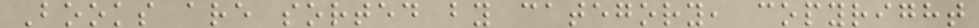Books are sorted by category, copyright
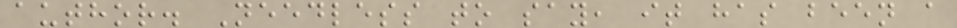author. Needless to say, it has been a
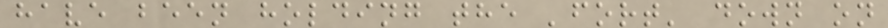have been holding the 'fort' down on
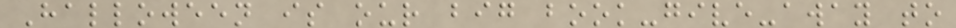Halloween is our big book-give-away to
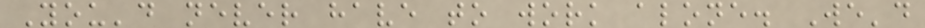You'd never have to work alone. We'd
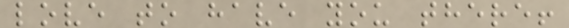love to have you there!
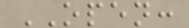OPEN:
